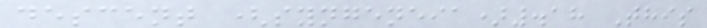descent (syngeneia).18 This
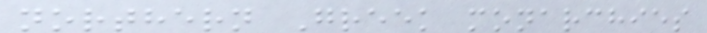northern Greek monarchies
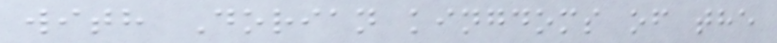with Dorian kingdoms of the
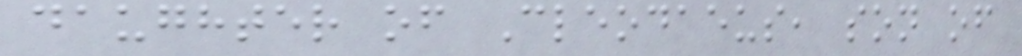daughter of Cleodaeus, son of
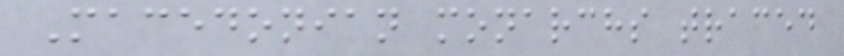Macedonian monarchs traced
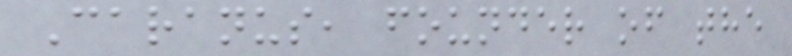Caranus, founder of the
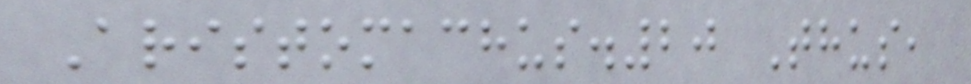Aristomachus.20 Thus,
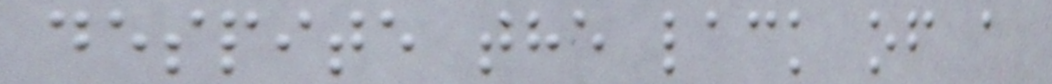despite the lack of a
